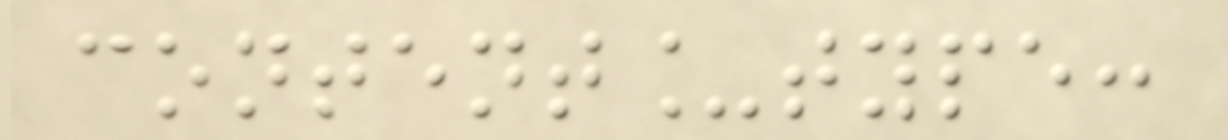content_type:
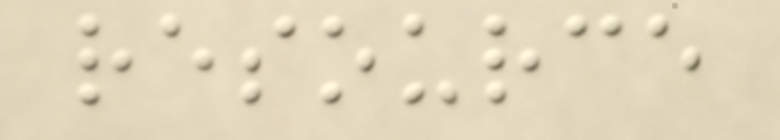resource
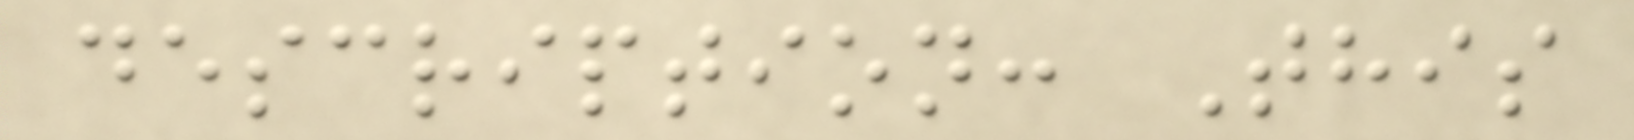description: This
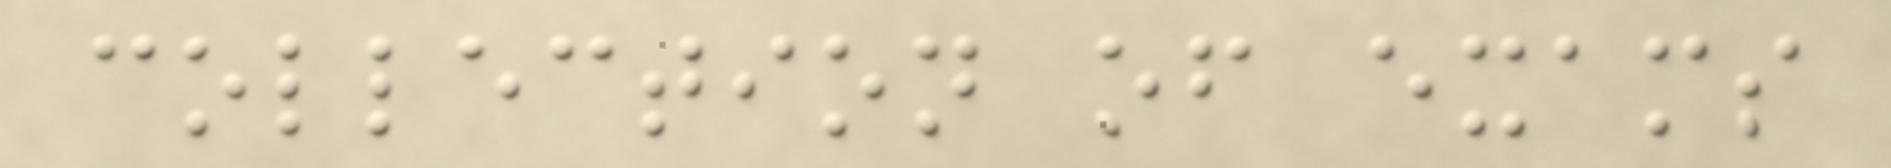collection of exams
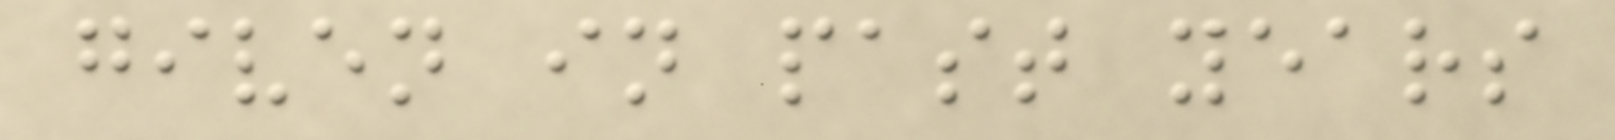given in past years
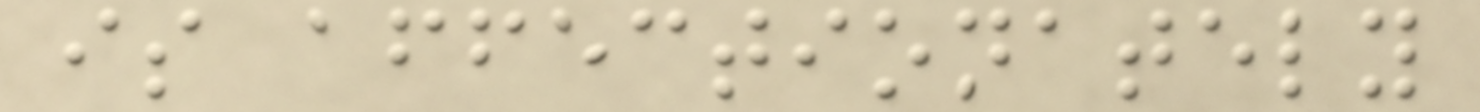is affectionately
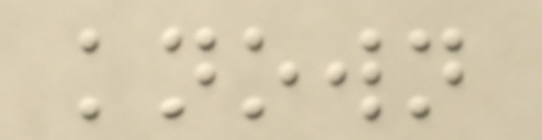known
